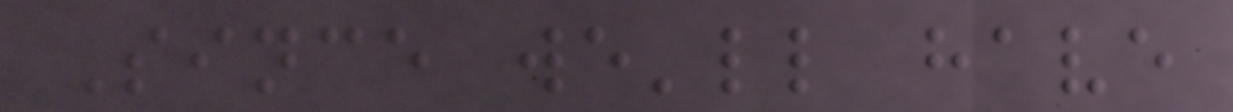Since we'll have
